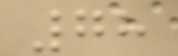78
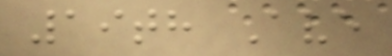19th Ave
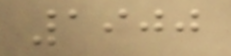1900
